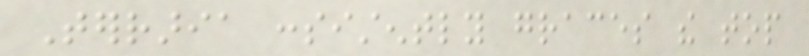Terraria consistently graces the top
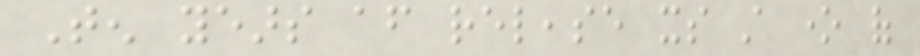Ten years after release its still one of
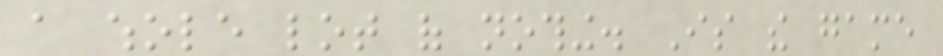a whole lot of nothing. Is the game
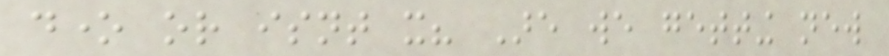done or isnt it? Are we getting new
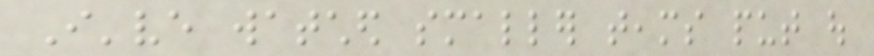I've watched smaller teams put out
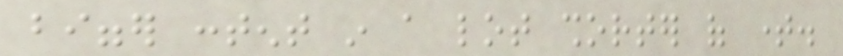bigger content in a lot shorter of time.
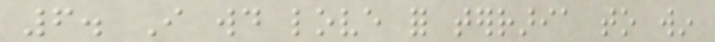6. I would love for terraria to win
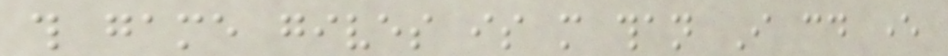this game gives is more than I could ever
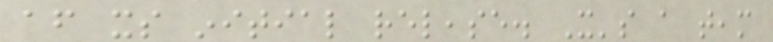after its initial release. It's a team
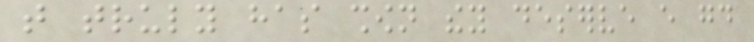that truly has shown they deserve every good
